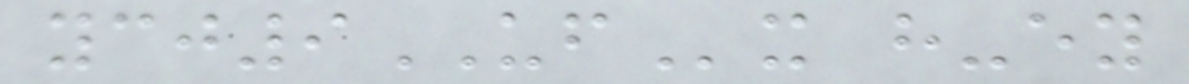ycj9UFx h-ey
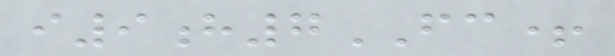i9h7FC+
